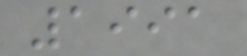1991
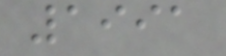1991
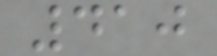410
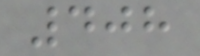408
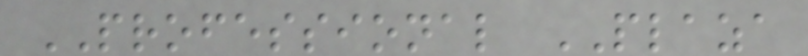PROFESSIONAL PLAZA
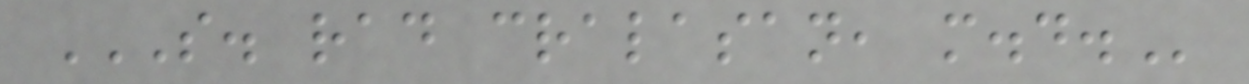S. RAD CRALASAN, M.D.
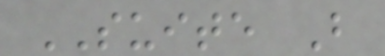SUITE B
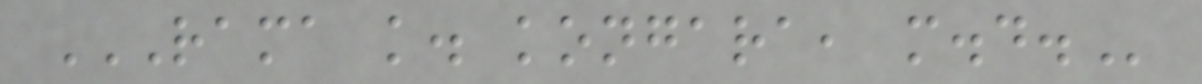RAMA K. KONGARA, M.D.
